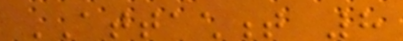ATTACHMENT 8
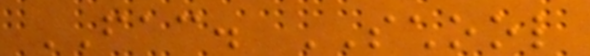FAC. SCHOOL
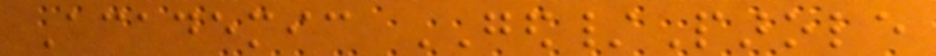Academic GED/Parole
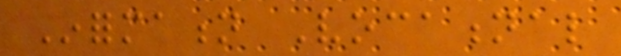Information Vocational
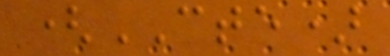(CTE)
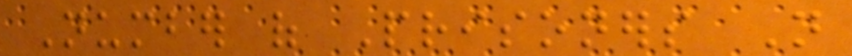Number of Prisoners Not
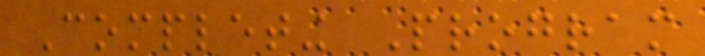Completing Program
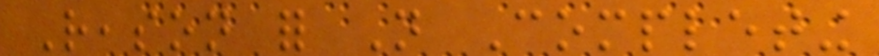Reason for Not Completing
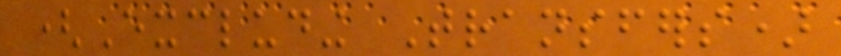(Excluding Transfers)
